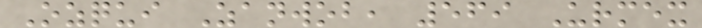Ozqui Zanwob, 569 Urmex
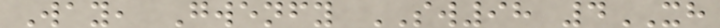Way, Gwenfy SW98 4XH
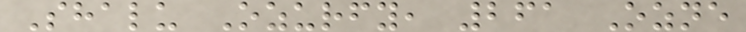Shalu Ozurfy, 261 Ozne
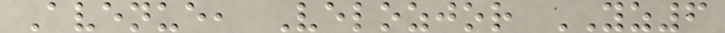Avenue, Velozjor YZ6
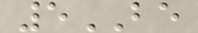5BE
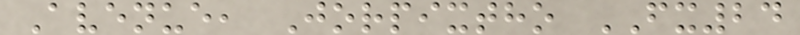Avenue, Jorpixtho FX24
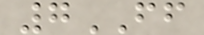7FF
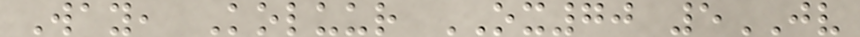Way, Koluur OX70 5JV
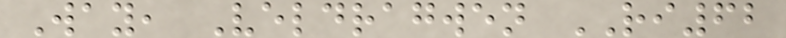Way, Veldragwen RI62
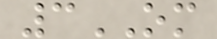3OM
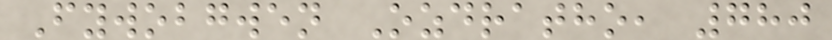Fywobgwen Ozdratho, 780
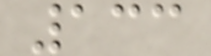133
